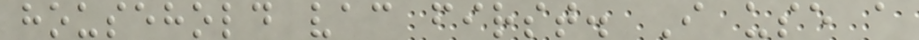household vac first. I use a
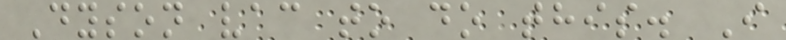Dyson vac to do this. I
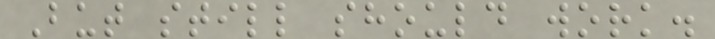But still should work.
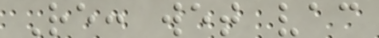Re: wet vac
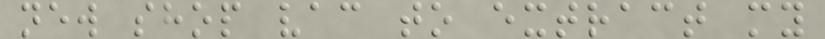new shop vac to extract my
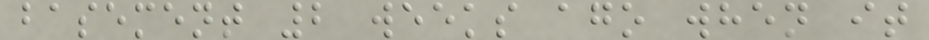basement 2 weeks ago when it
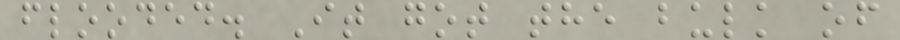flooded. It got the bulk of
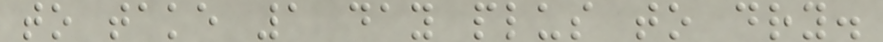to take 1 day plus to dry.
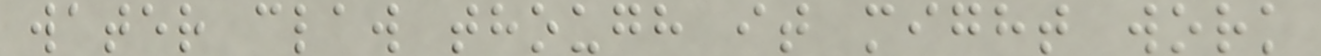water claw though it might work
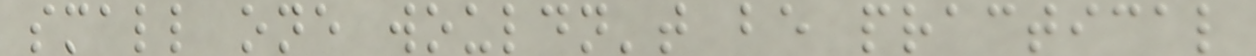small one wouldn't be practical
